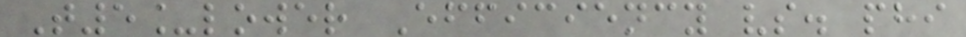T5_lower Efficiency vs. phi
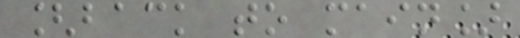[back to main]
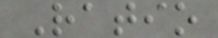Ratio
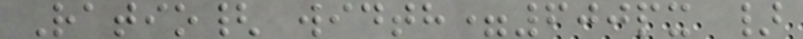Ratio{ width=600px }
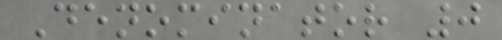Denominator 0
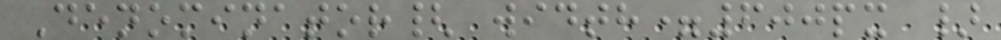Denominator{ width=600px }
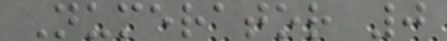Numerator 0
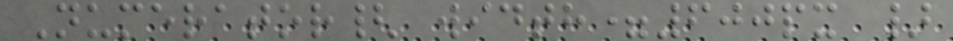Numerator{ width=600px }
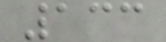133
